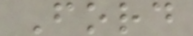Ford
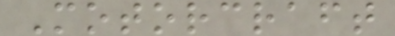Motorcraft
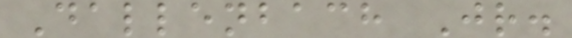Dallenbach Jr.
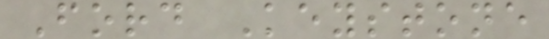Ford Keystone
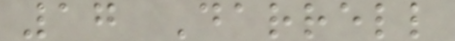17 Darrell
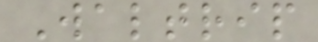Waltrip
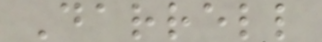Darrell
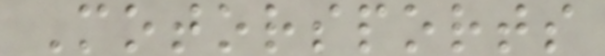Motorsports
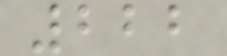222
